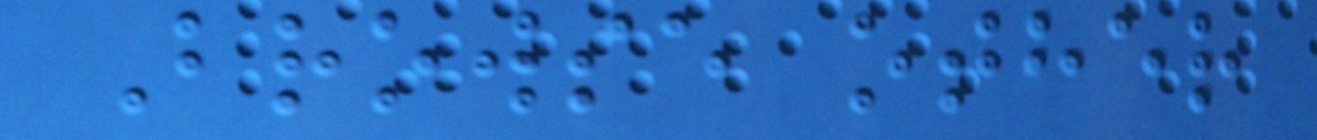Browse other
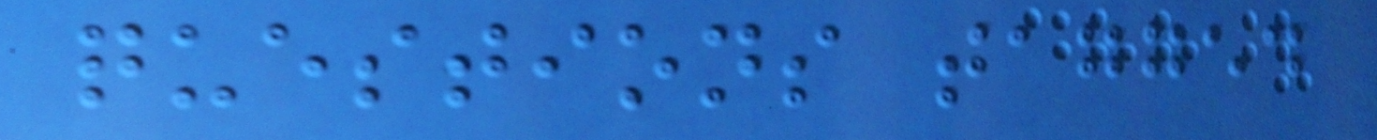questions tagged
